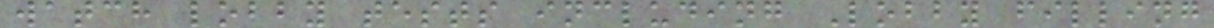watch lobby tests including Lobby filling
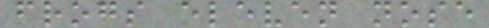frogs eleven nose
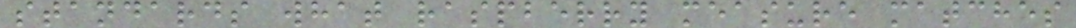standards what raspberry measure matches
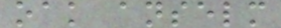oak anselm
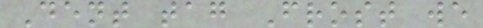Dent tag Frost we
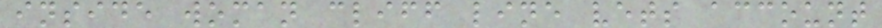inside woman cliff line vets account
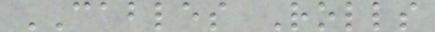CABLES Rolls
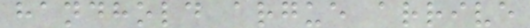handhold argue arrive
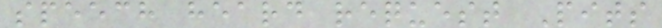speech heard request Pits
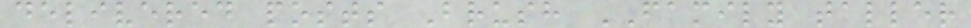delivered posts Brush FAMILY taller
